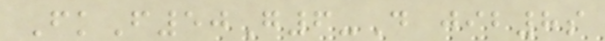FkF50G6-D jib8s
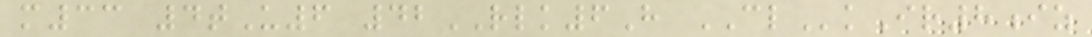m33 4tU6 42RLK6H CLkIr8iz
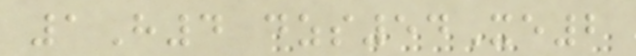1H4 dzs54Xe2
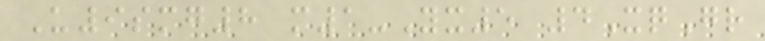U9smg8 m1-Yx5 4XqGr
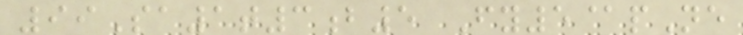99Sa1t3b5 Fy5@pNe
